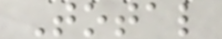Total
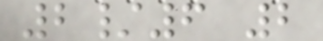2/6 2
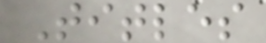Titles
